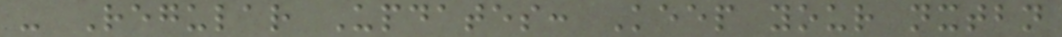- Regular Updates: Keep your nxtbn
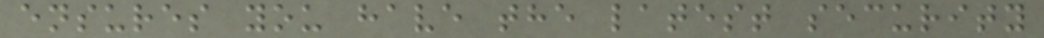ensures you have the latest security
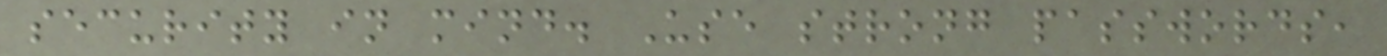security in mind. Use strong passwords,
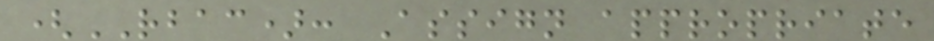(RBAC): Assign appropriate
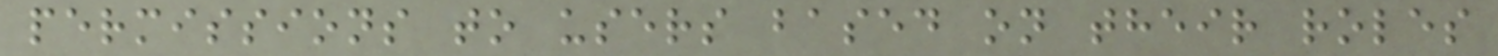permissions to users based on their roles
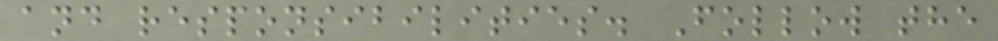and responsibilities. Follow the
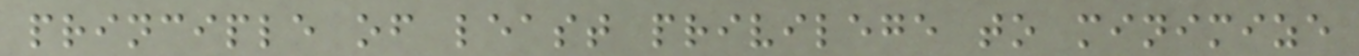principle of least privilege to minimize
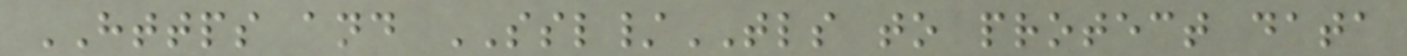HTTPS and SSL/TLS to protect data
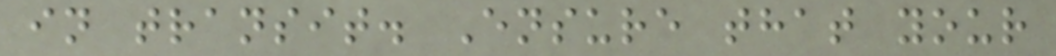in transit. Ensure that your
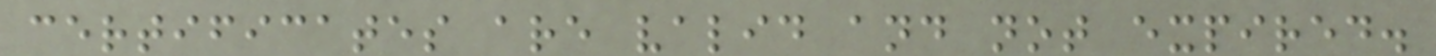certificates are valid and not expired.
